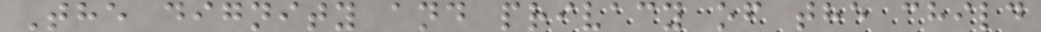The dignity and privacy of the child
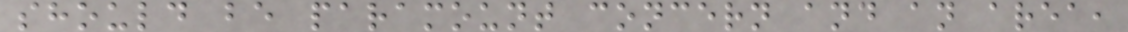should be paramount concern and an area,
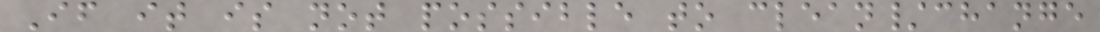If it is not possible to clean/change
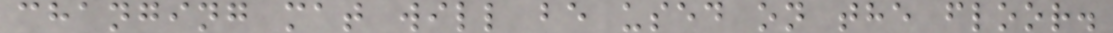changing mat will be used on the floor.
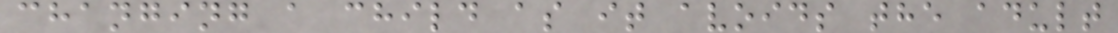changing a child as it avoids the adult
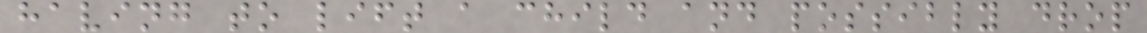having to lift a child and possibly drop
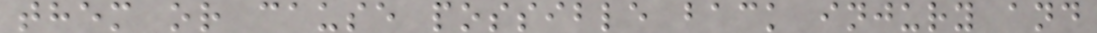them or cause possible back injury and
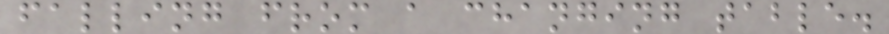falling from a changing table.
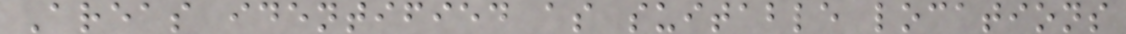Areas identified as suitable locations
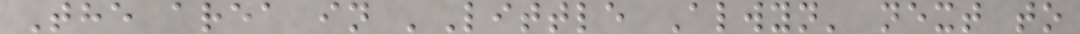The area in 'Little Alwyn' next to
